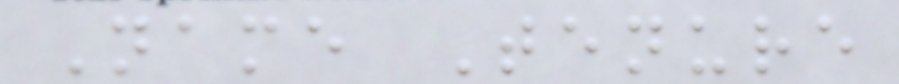Name Tenure
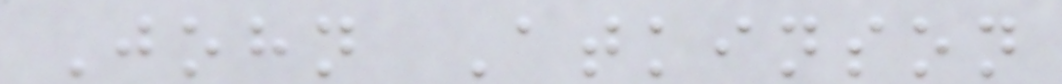John Atkinson
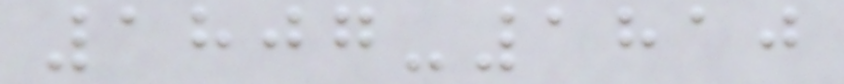1807-1810
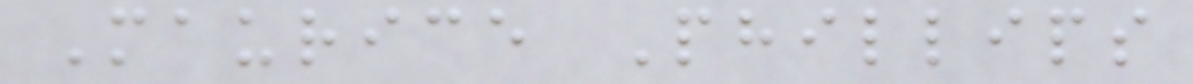Maurice Phillips
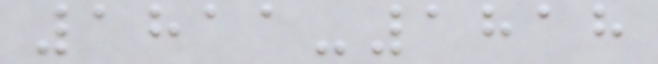1811-1818
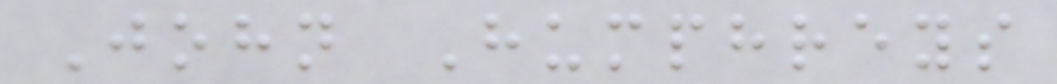John Humphreys
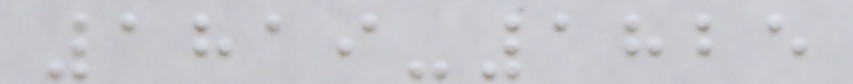1819-1825
